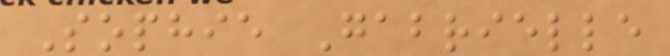Sophie Gabrielle
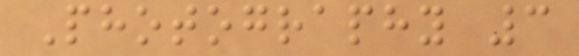Photography 3
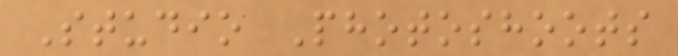Studio Photoshoots
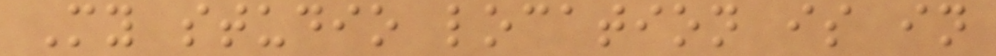My studio location is in
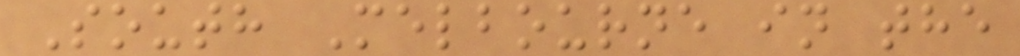South Melbourne in the
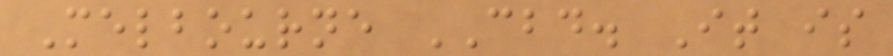Melbourne CBD. It is
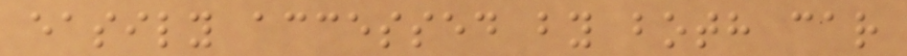easily accessed by both car
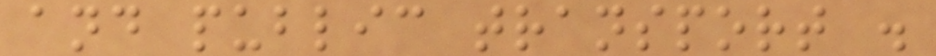and public transport .
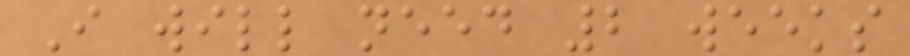I will need 2 weeks
